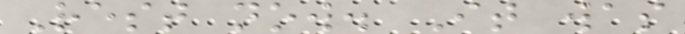Rest now. It was
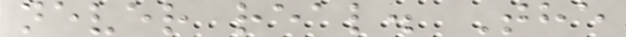never real. The
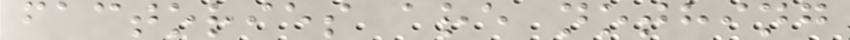factories are nothing
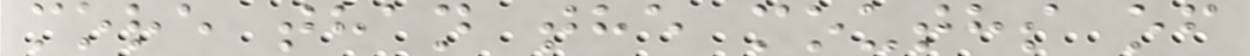more than the mouths of
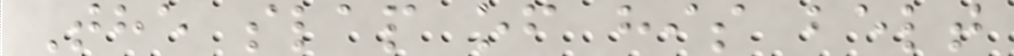The slap of his belt
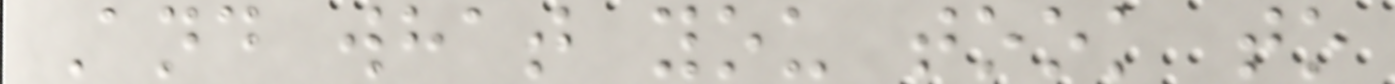And what you took to
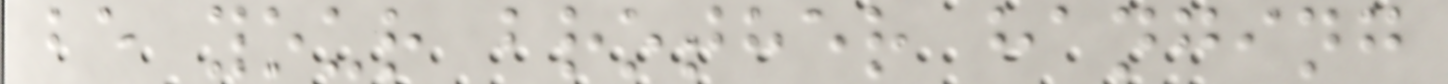be your brother hanging
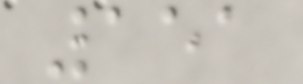151
